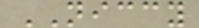NICCY
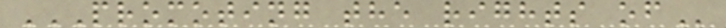PROMOTING THE RIGHTS OF
